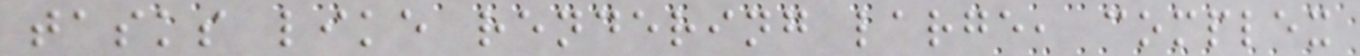tasks like rendering large, complex
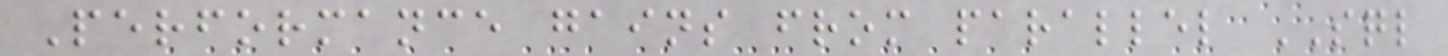Performance gains from parallel SQL
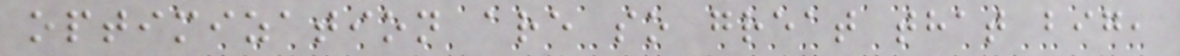optimization are so great that big,
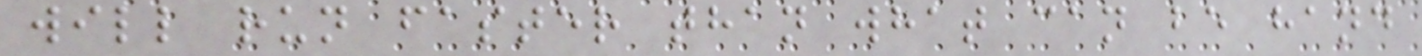will run faster than what can be hand
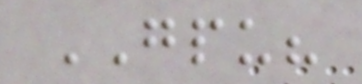GPU?
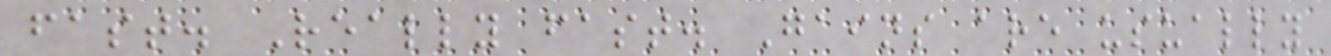fast. Really fast. Gains are usually
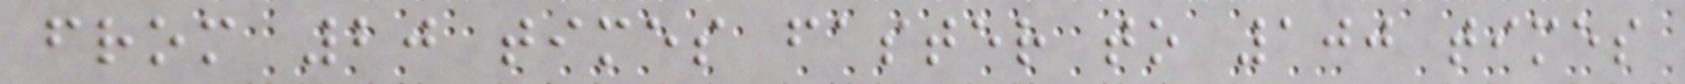from 20 times faster to 100 times
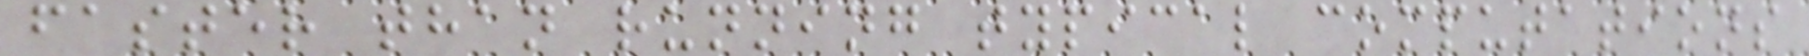faster than running typical computations
